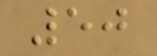50
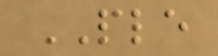PLE
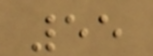55
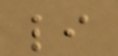li
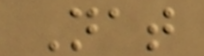Nat
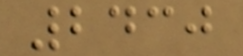2430
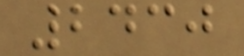2430
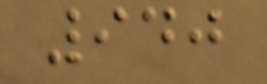940
